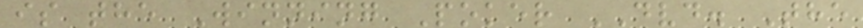is the Winning Poker DVD. The
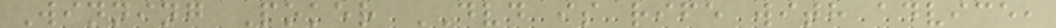Winning Poker DVD is rife with advice,
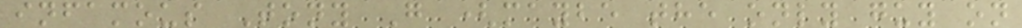infamous Tony G (maybe the only guy on
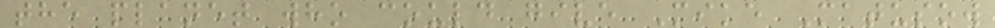the planet who could give Mike Matusow
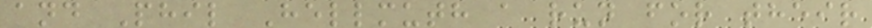and Phil Hellmuth a run for their
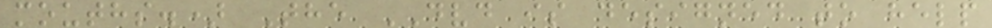mouths.) The DVD is designed to help
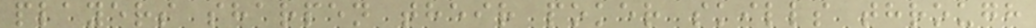players sharpen their poker skills through
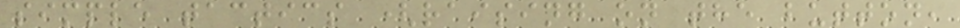simple tactics (raising on the button,
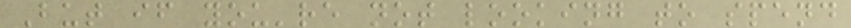But if you're not looking to spend
